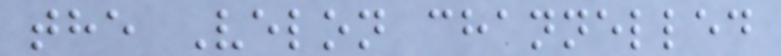the Velon channelled
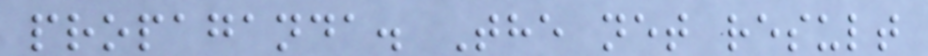propaganda. The net result
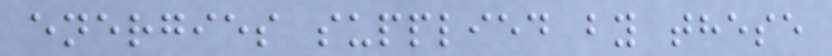energies supplied by these
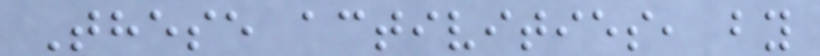These activities, by
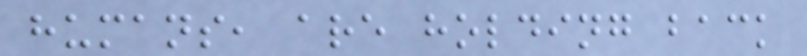humans, are holding back
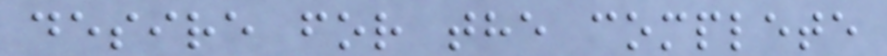desire for the complete
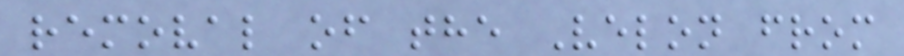removal of the Velon from
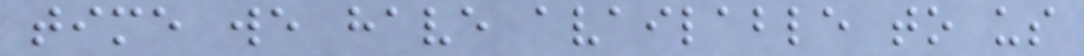time we have available to us
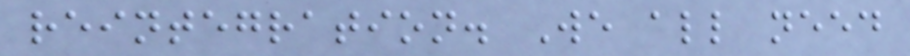reintegration. We all need
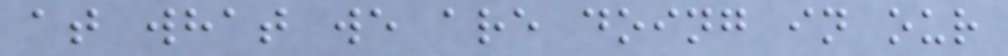at what we are doing in our
